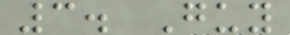3. Guy
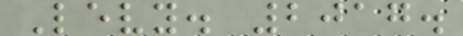Levy. 2017.
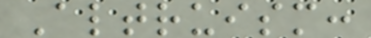Altruism:
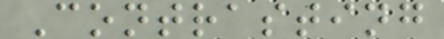Contrasting
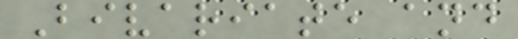Bivariate and
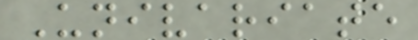Univariate
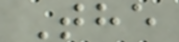The
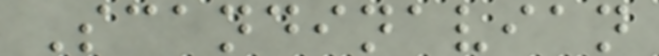Scandinavian
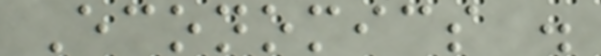Economics .
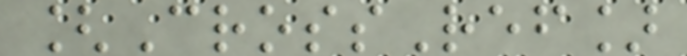[CrossRef]
